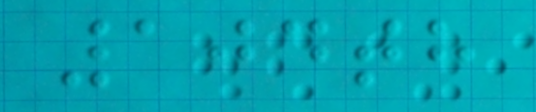104th
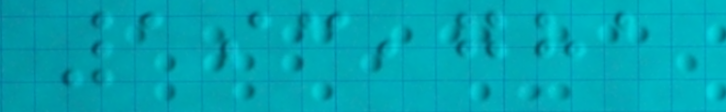193,781
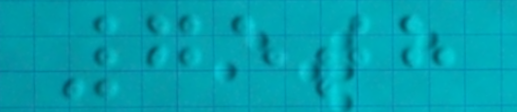75th
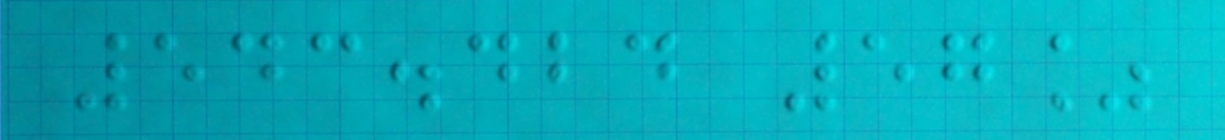543.424 57%
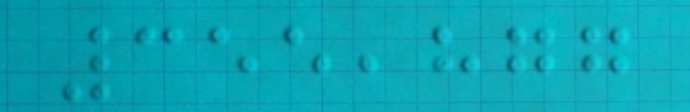355,877
